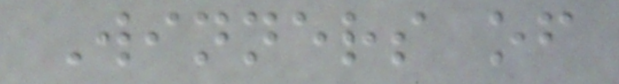Winners of
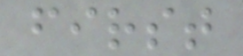first
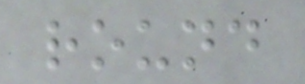round
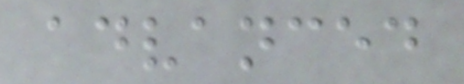advanced
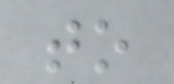to
